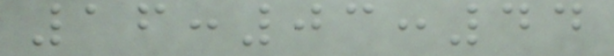16:03:44
